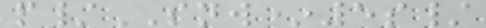p/SNW*5s/
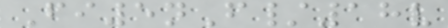Fi5nF/18v
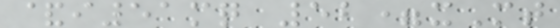&i51mq 52=xMt
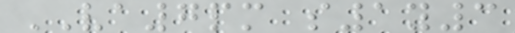VA7pm s1y3
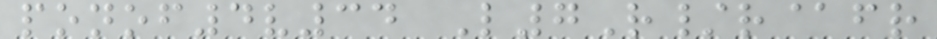ponof4v34 L7R/r@fr
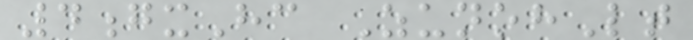4gxHc ZunohLt
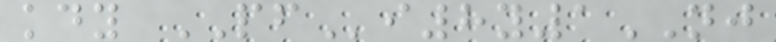kdy PFi8y1NJ
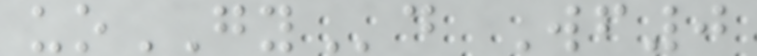uoGYd Wf0
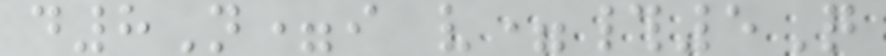d8N=i v=#5Q
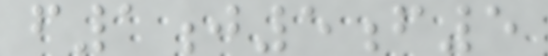f1j5f5
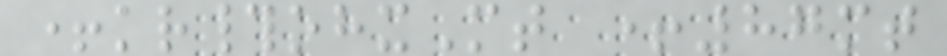+kr#ohxMt +87mt
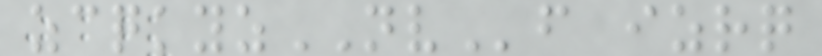zcqkyzNVf izrq
